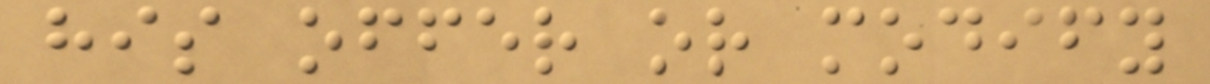his offer or modify
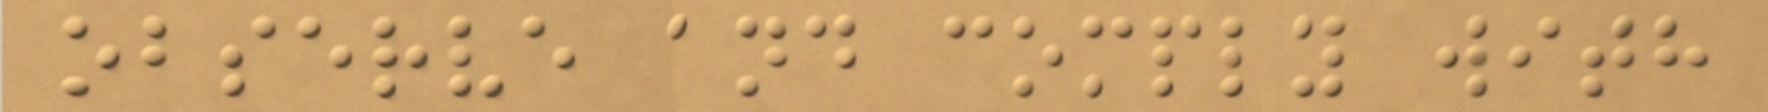observe and comply with
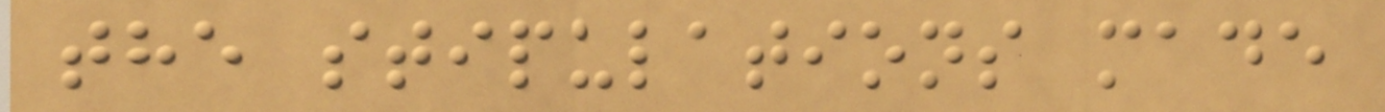the stipulations made
